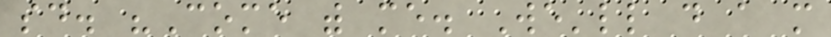said. "Come with me. We'll do a more
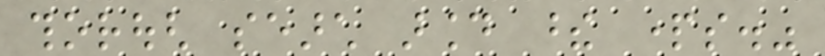thorough search around these parts."
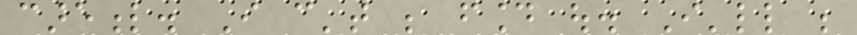careful. I can't be found out. I'll be
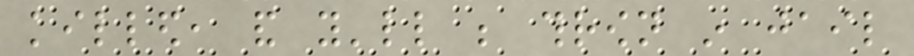killed, and you'll be thrown in jail
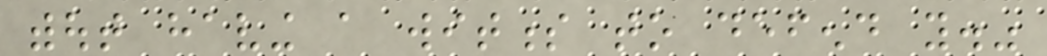without having a witness to defend you."
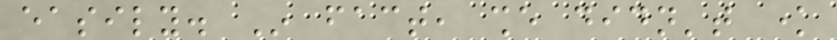easily. In fact, she didn't know
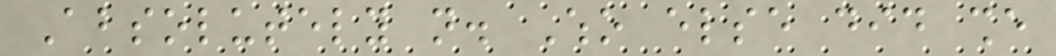Absolutely not. Who else did she
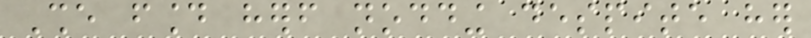She found herself nodding despite her
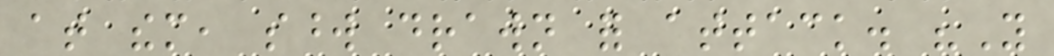at them, sword drawn for attack. "You
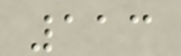113
